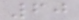60
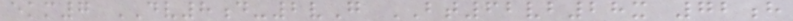ekm7 DV8d-2vG BT62vb28x 72h
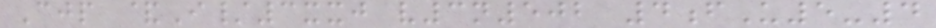Cjp &I/3xxj v3n502 4fU5-4
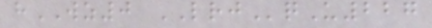hWZ0 LRJqU227
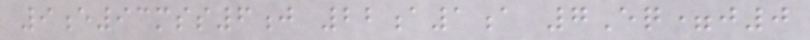9e93mss6j 22a1a 7Eq=j0
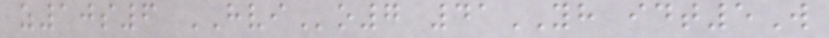z10s6 HVIo7 41YH idt5W
